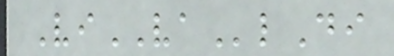ViVAlDi
